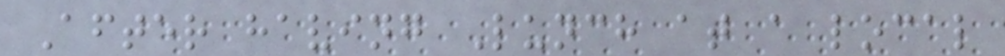After having Lunch at a local
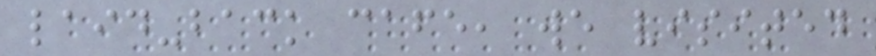laid-back cafe, we visited
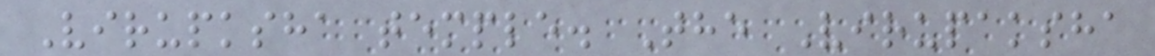Virupksha temple. The Virupaksha
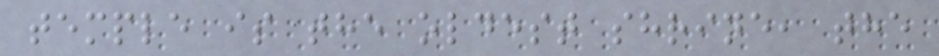temple is the oldest shrine, the
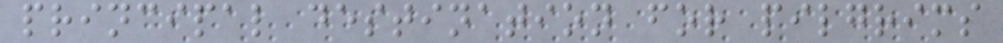principal destination for pilgrims
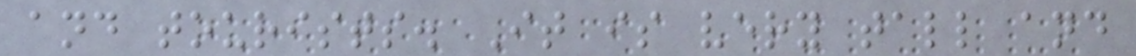and tourists. It is very tall and
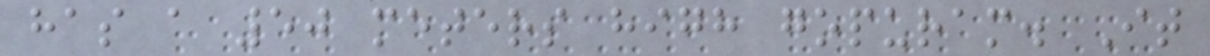has a 50 meters high gopuram. It
